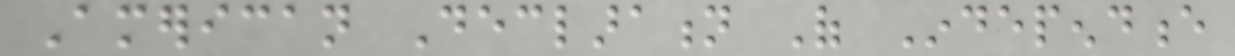American Declaration Of Independence
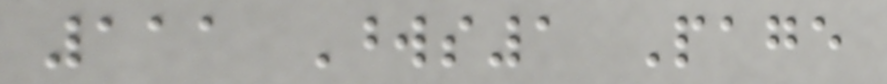111 Words1 Page
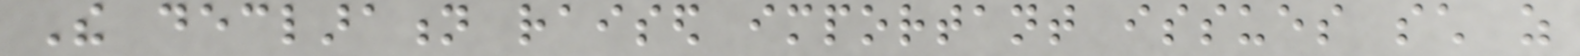The declaration raised important issues such as
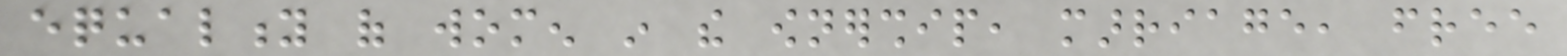equality of women in the ownership, marriage, free
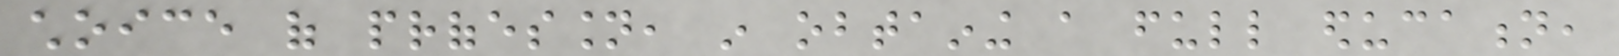choice of profession, in obtaining a full education,
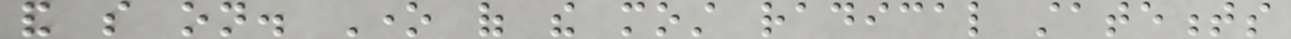and so on. One of the most radical statements
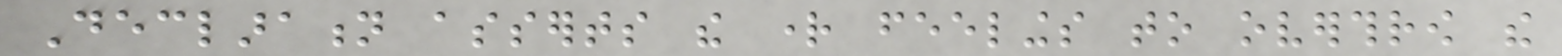Declaration asserts the right feelings to overthrow the
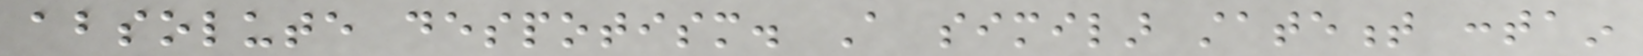absolute despotism. A similar statement contain
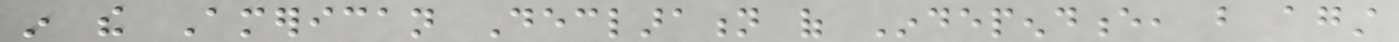in the American Declaration of Independence, but against
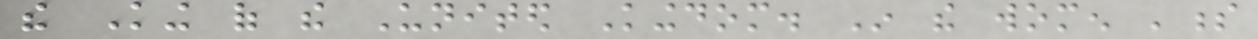the King of the United Kingdom. In the women 's
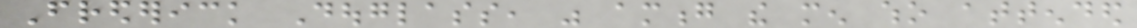Frederick Douglass, was among the men who attended
